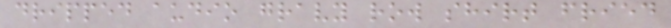dripped audio gravy row shirt fried
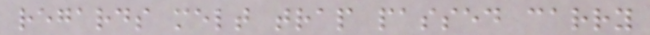regards melt trap passed carry
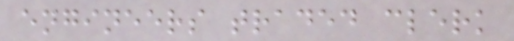engineers traded clerk
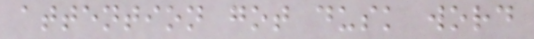attention got dusk word
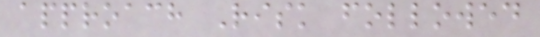approach Risk followed
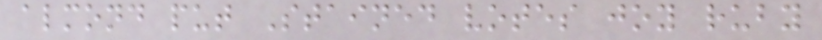almond put Stained votes joy ruby
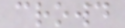crowd
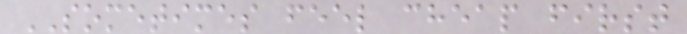SOMETIMES feel cheap first
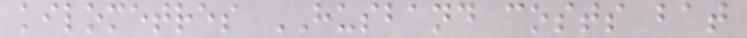kilometres HUSBAND costs bat
